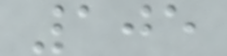105
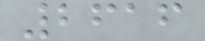2616
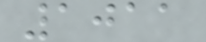1011
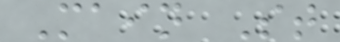Main St
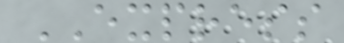EXPRESS
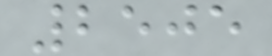2505
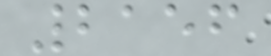2156
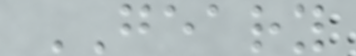GEARY
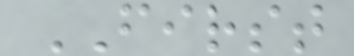FIRST
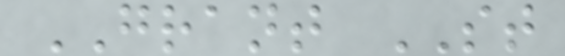GRANT ST
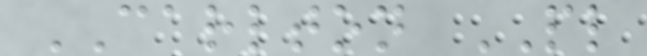CARLTON PL
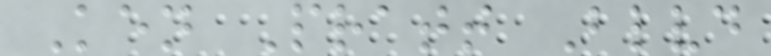Ken Pratt Blvd
